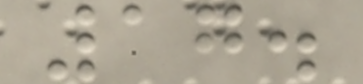17.
